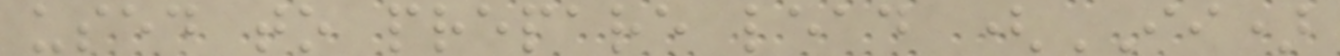used to prepare lead (II)
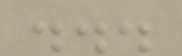...
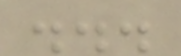...
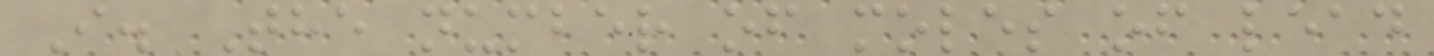I. The number of moles of lead
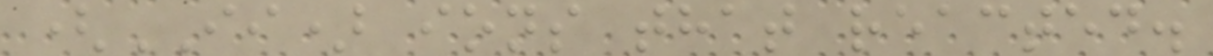(II) ions that reacted.
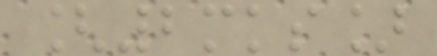[2mks]
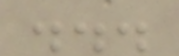...
